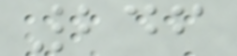246
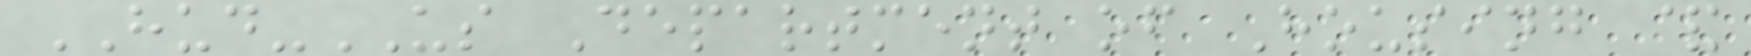HUD-US Department of Housing &
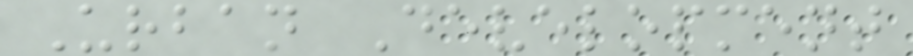Urban Development
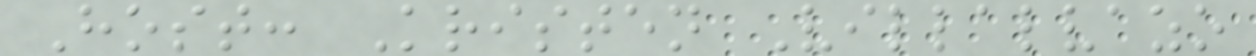Host: Kristen Villalvazo
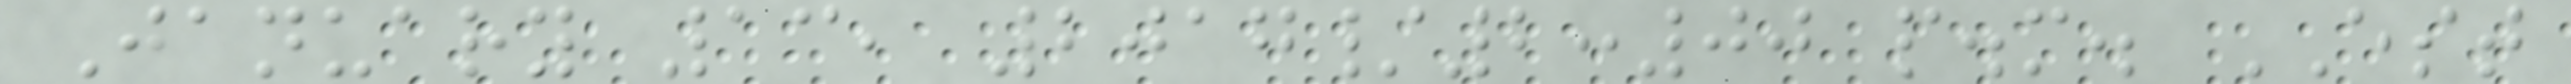January 13, 2017/2:00 p.m. EST
